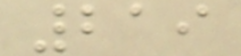219
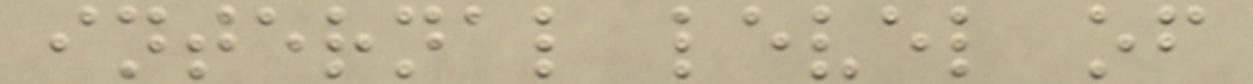internal level of
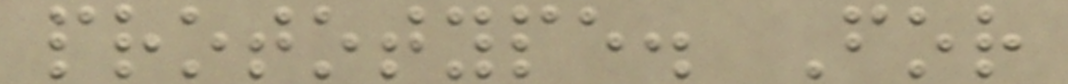prototype. For
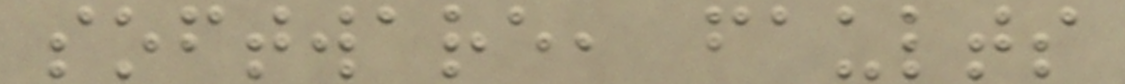software, faults
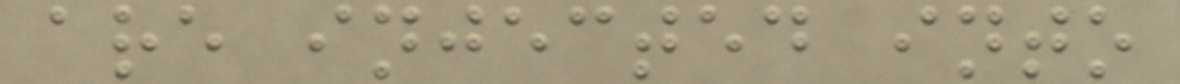are injected into
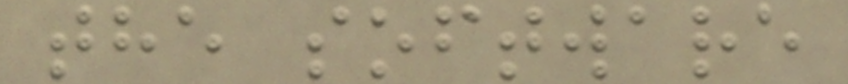the software
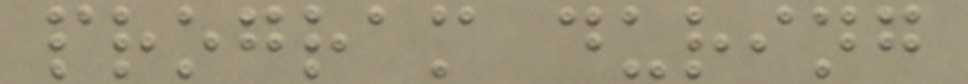program during
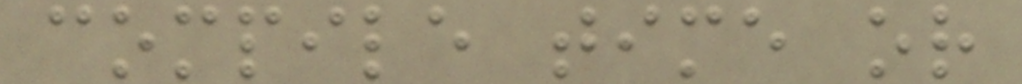compile time or
